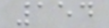154
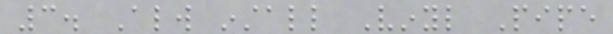3. Always install Vinyl Pipe
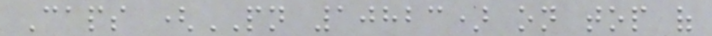Caps (PN 10823) on top of
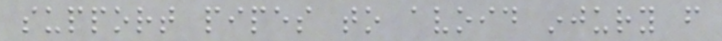support pipes to avoid injury from
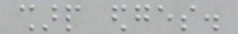sharp edges.
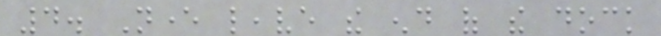4. Never leave the end of the dock
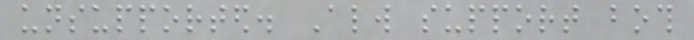unsupported. Always support both
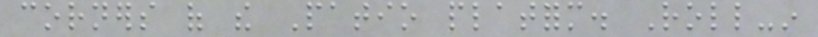corners of the Patio platform. Roll-in
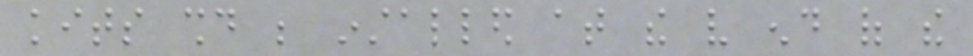kits should be installed at the very end of the
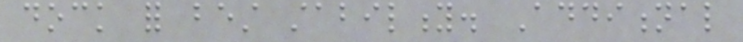dock for best stability. Additional
